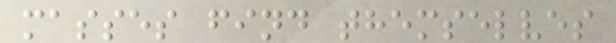masses find themselves
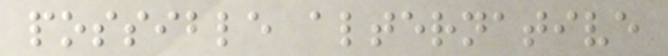possible alternative
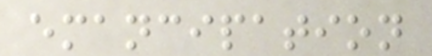emancipation
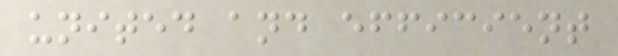united and efficient
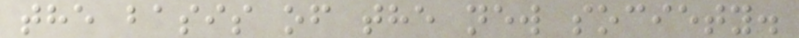the basis of the new society.
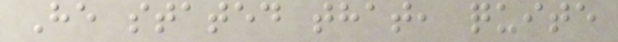He stated that, quite
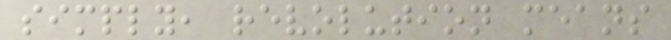simply, revolution means
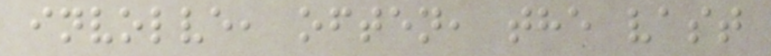involve, often, the vast
